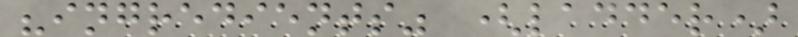"ingredients" (ladder)
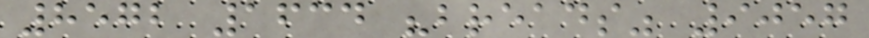8572 1634 "breads" 9057
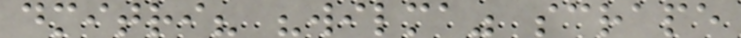dmitri? "wilma" scrape
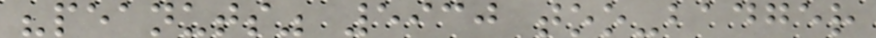"peanuts" 5930 too-badger
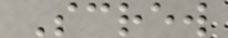Screw
